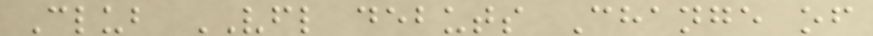Club VFL debuts Change of
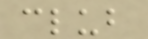club
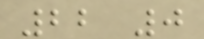22 0
